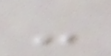-
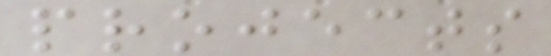projects
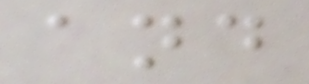and
